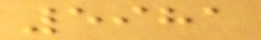5981
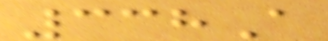338A
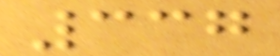337
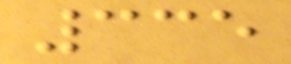335
